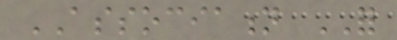ASSOCIATION FOR
